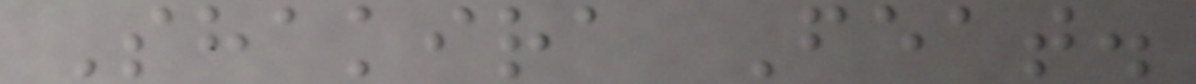Shakira Feat.
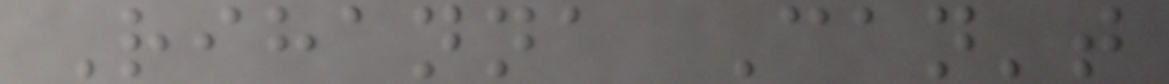Rihanna Can't
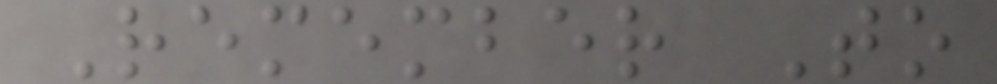Remember To
